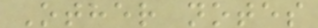Other notes
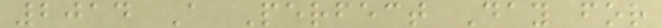2014 A Perfect Day for
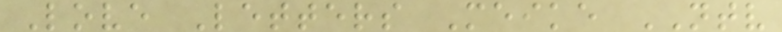Love Letters Meike NTV
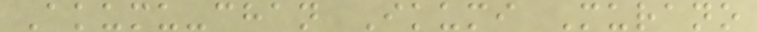Akumu-chan Ikumi Murano
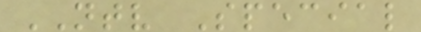NTV Special
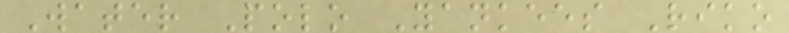Water Polo Yankees Riko
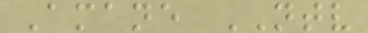Amane NTV
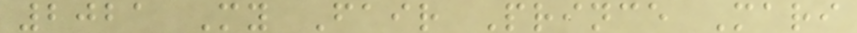2021 My Fair Prince Mari
